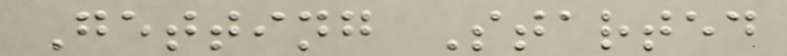Getting Started
